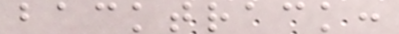backtrack:
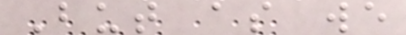But as we
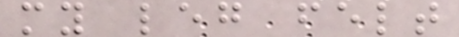my leg felt
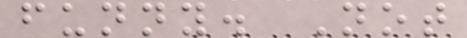funny. Not
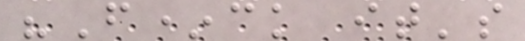"F*ck it's
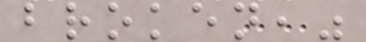broken,"
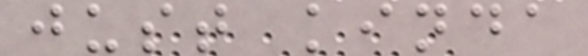just kinda
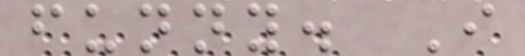funny. I
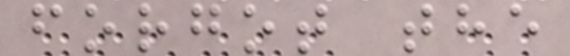forgot the
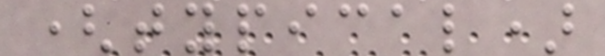(typical)
